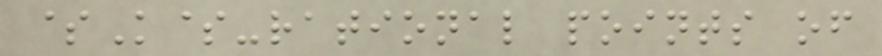$K$-rational points of
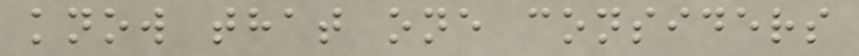know that one considers
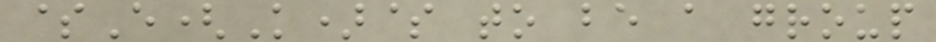$E(K)$ to be a group
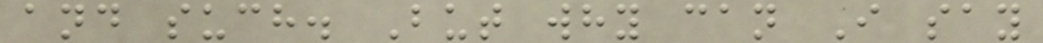and such. But why can I say
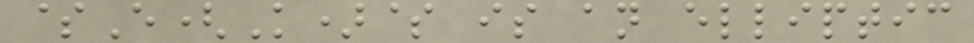$E(K)$ is an elliptic
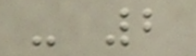- 2
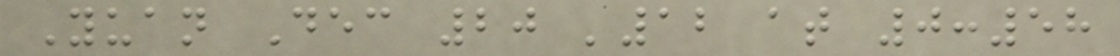Yuan Dec 20 '12 at 0:58
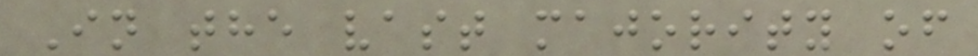In the vast majority of
